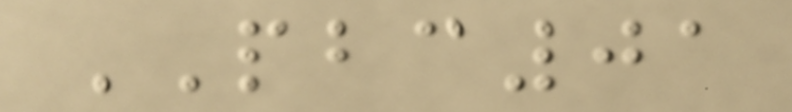PBC01
